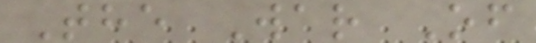The War Of
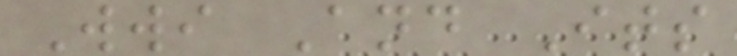Wwi And Its
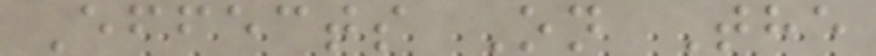Effects On The
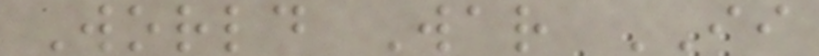World War II
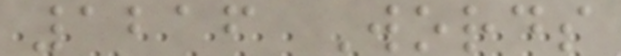1216 Words
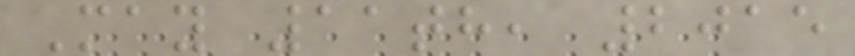May 11th, 2015
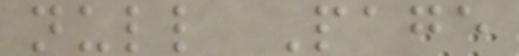null Page
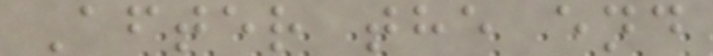After the end
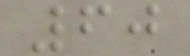60
